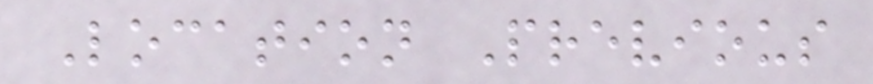Location Previous
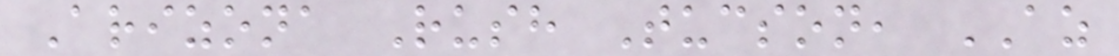Arizona Rush Tucson, AZ
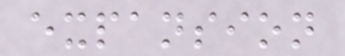expansion
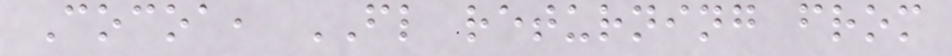Cocoa, FL returning from
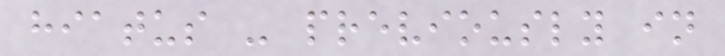hiatus - previously in
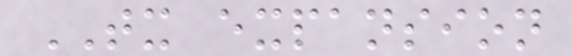TX expansion
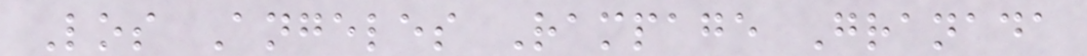Los Angeles Rampage Granada
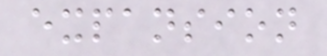expansion
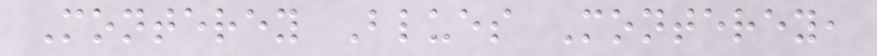Monterey Blues Monterey,
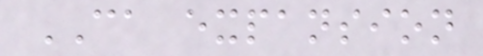CA expansion
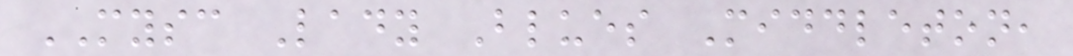MYSC Lady Blues Middleton,
